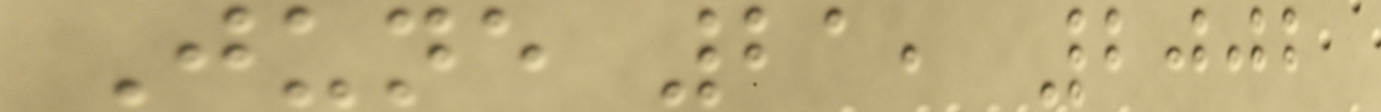June 21, 2002
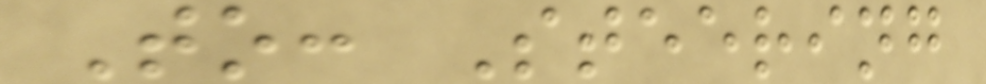To: Steering
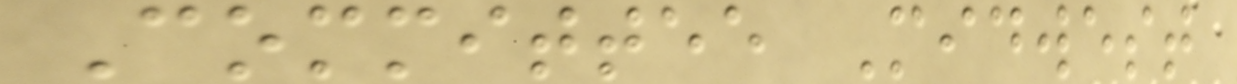Committee Midwest
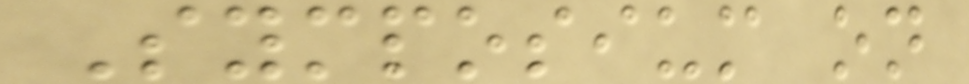Symposium on
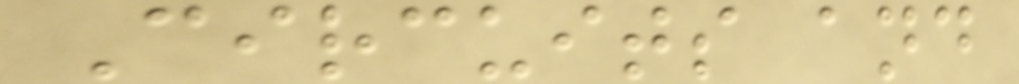Circuits and
